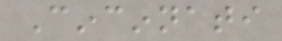Cincinnati
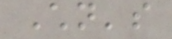Children's
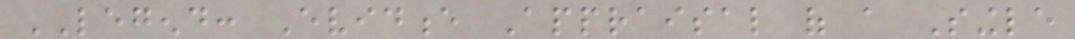LEGEND: Evidence Appraisal of a Single
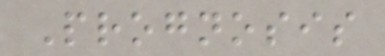Prognosis
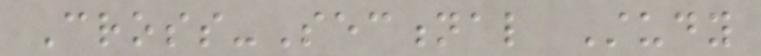Cross-Sectional Study
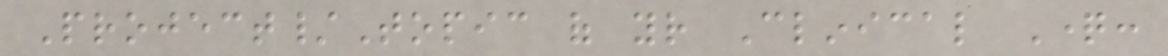Project/Topic of your Clinical Question:
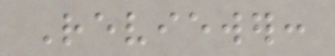Reviewer:
